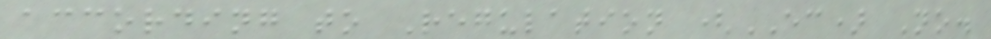according to Regulation (EC) No.
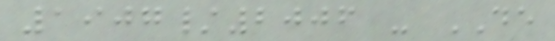1907/2006 - DE
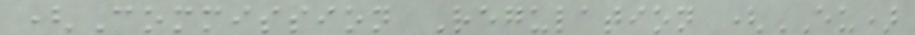(Commission Regulation (EU)
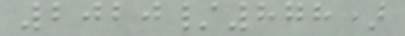2020/878)
